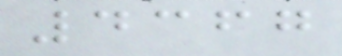4367
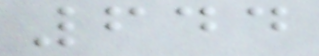644
